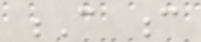C c
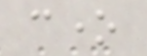cone
